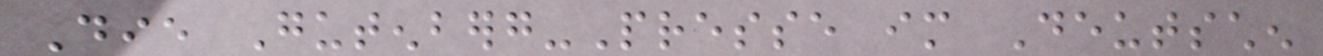Die Gutenberg-Presse im Deutschen
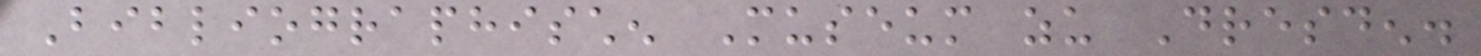Bibliographischen Museum zu Dresden.
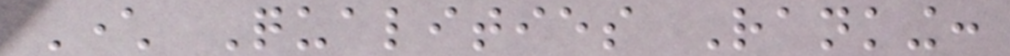Character Qualities Ranking:
